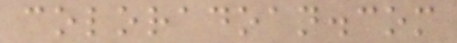coloradoan.com
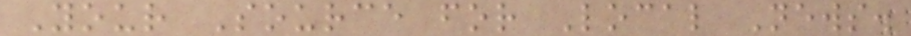Your Source for Local News.
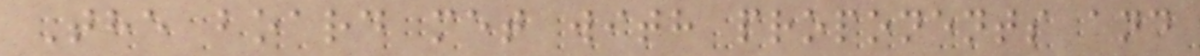The board met with proponents and
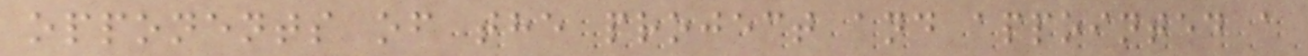opponents of the project and appointed a
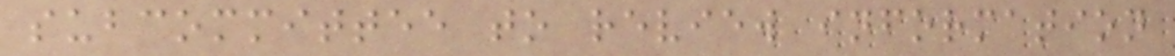subcommittee to review information
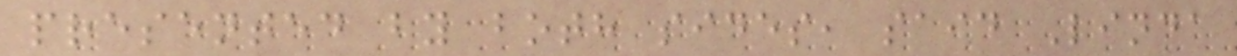presented by both sides, said Linda
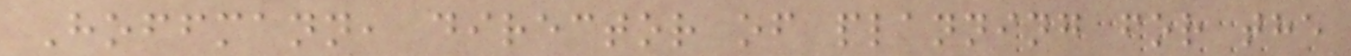Hoffmann, director of planning for the
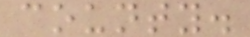county.
